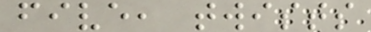five, twists
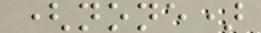(none)
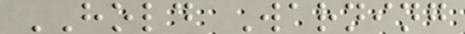HOLD Warning
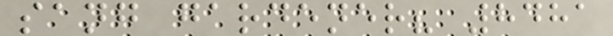sang gardener? 8481
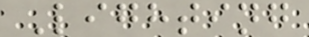Lighting
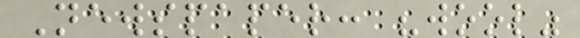Newspaper: "wool"
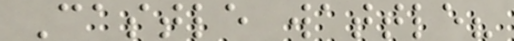Castle wattle?
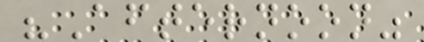"Afternoon"
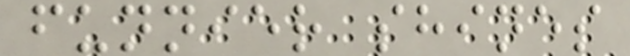funnier shines
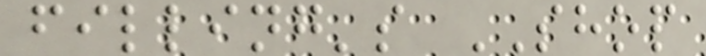filling's SHOP
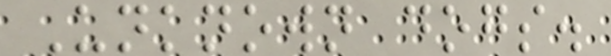Unknown dogs.
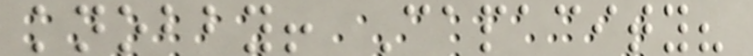knobby! Capacity?
